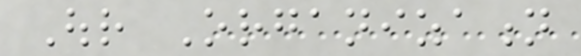Our Organization
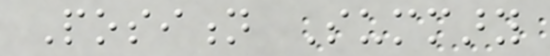Position Summary
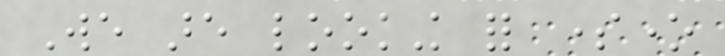We are looking for someone
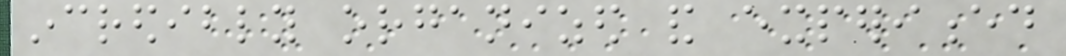incredibly organized and experienced
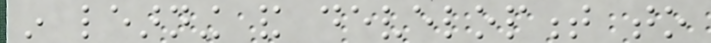in learning and development to
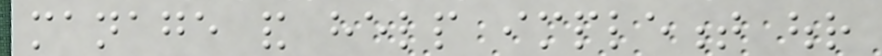manage and help implement our
